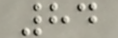84
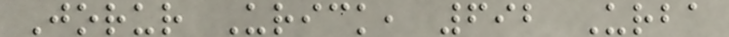Jorur Urick, 692 Urba
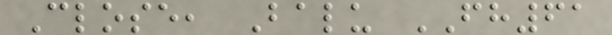Close, Balu FH61
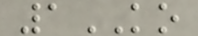1KO
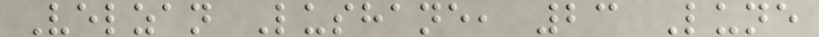Velzan Lushane, 23 Lune
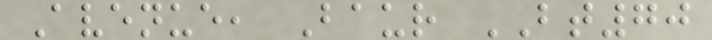Avenue, Baur BT70
